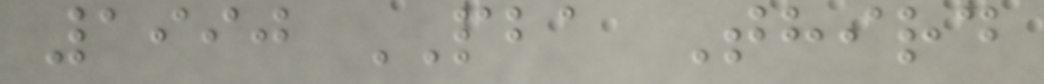1990 PBA Third
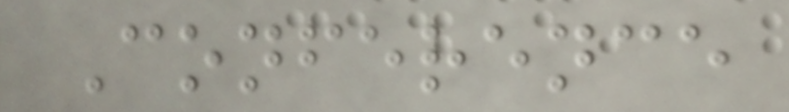Conference
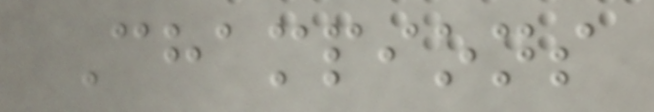Champions
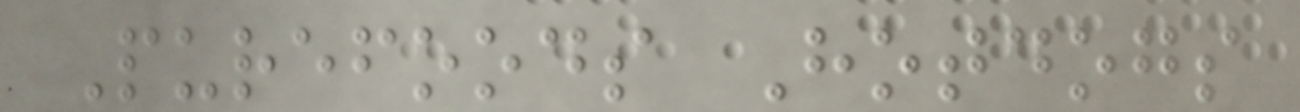Purefoods Hotdogs
